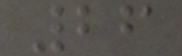26
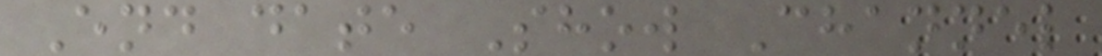End date Show Channel
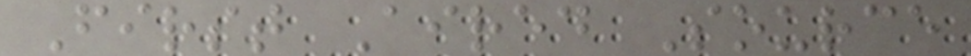First Aired Source
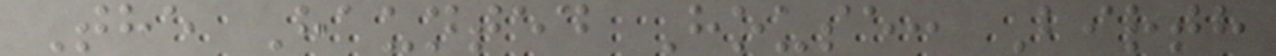The Haunted House: Birth
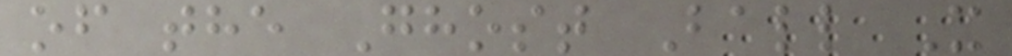of the Ghost Ball X
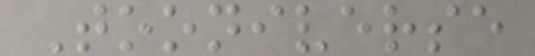Tooniverse
